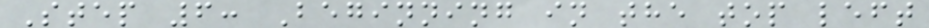Step 6: Beginning in the top left
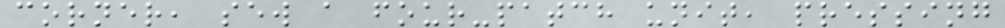corner, sew a four-patch unit, pressing
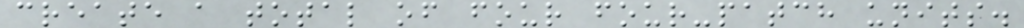create a total of four four-patch units.
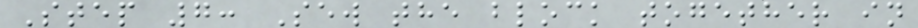Step 7: Sew the block together in
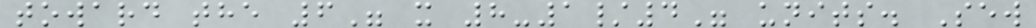toward the 6" x 8-1/4" units. Sew
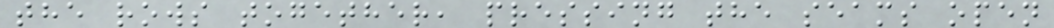the rows together, pressing the seams open
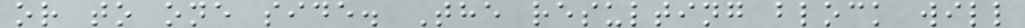or to one side. The resulting block will
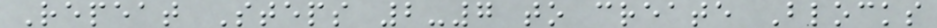Repeat Steps 2-7 to create Blocks
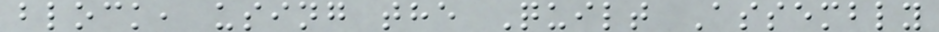block, using the Quilt Assembly
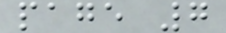page 7
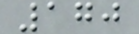170
